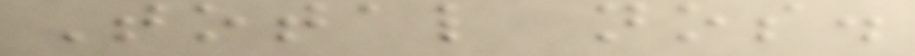Total nos.
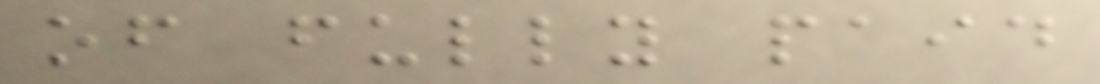of fully paid
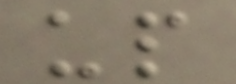up
